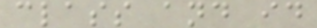class and id
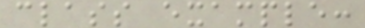class example:
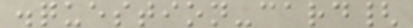.question-card{
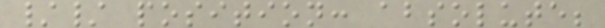// position: absolute;
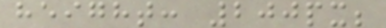height: 200px;
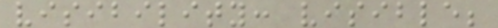visibility: visible;
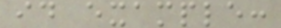id example:
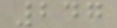247
